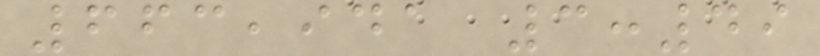663,941 3:49
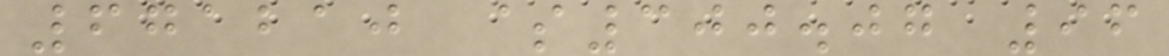671210 $300.07 96
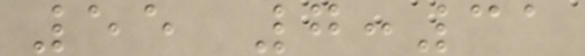55 7:31
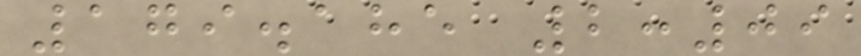179.185 2:09
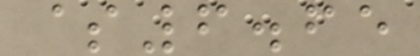$6.65
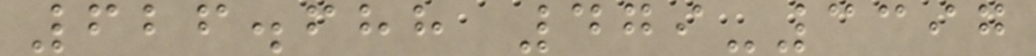626.688 479-3397
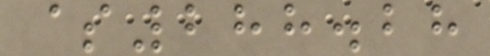$288.28
